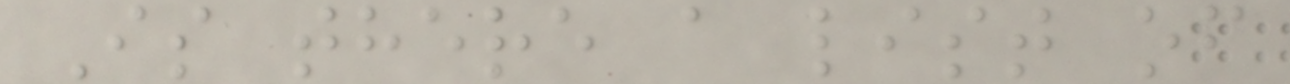Is there a list of
